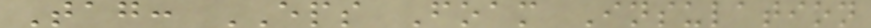Tag: EPS Foam Insulation
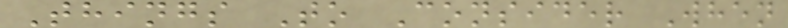Things To Consider When
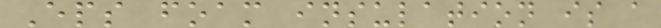Eps foam insulation is a
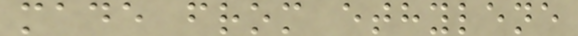made from ethylene
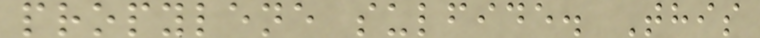propylene sulfide. This
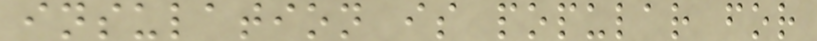insulation is popular for
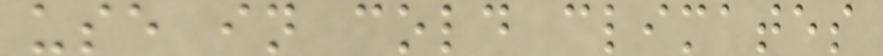use in cold climates
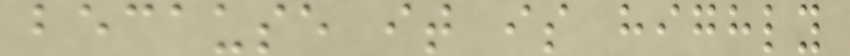because it is highly
